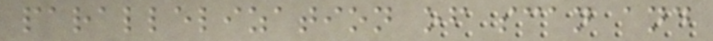parallelization of scan and
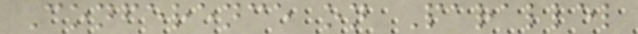Conference on Parallel
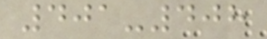401-408
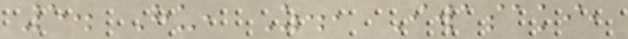5. Hu, Z., Iwasaki,
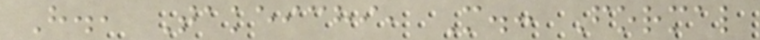H., Takeichi, M.: Formal
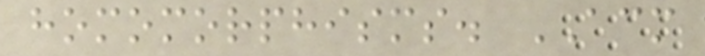homomorphisms. ACM
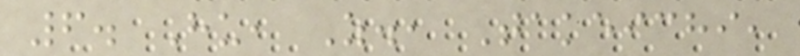6. Hu, Z., Takeichi,
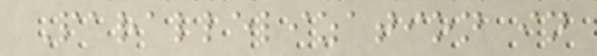Parallelization in
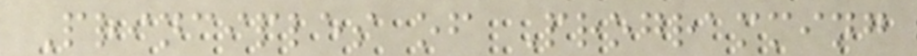Principles of Programming
